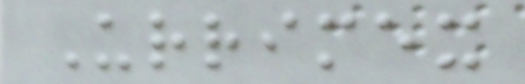Urrimex
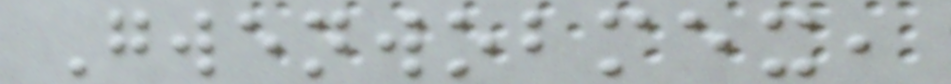Gwenwobmex,
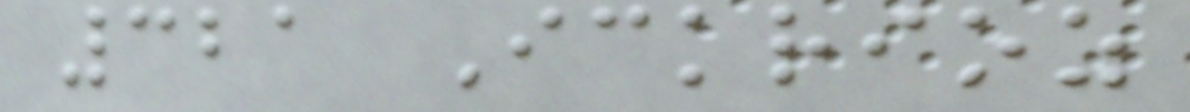321 Ickrioz
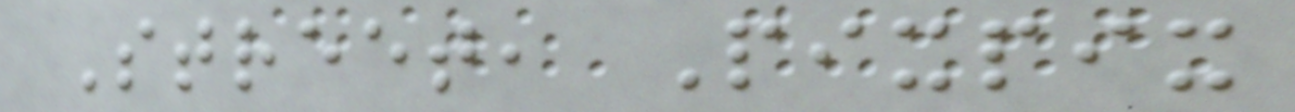Street, Pixpix
